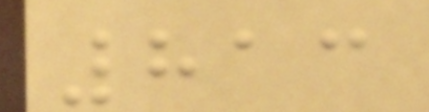813
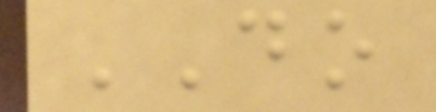DO
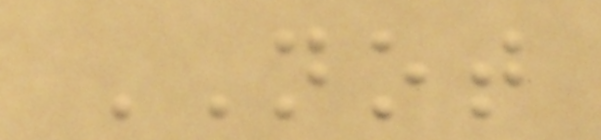NOT
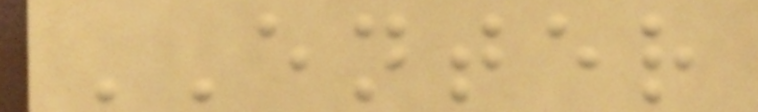ENTER
